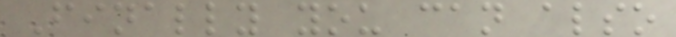Finally you can also
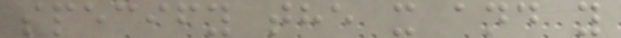specify the x and y
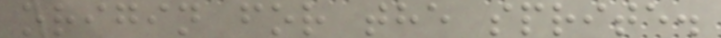origin for the sprite.
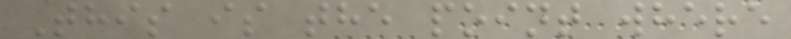This is the point where
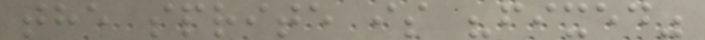the sprite is "fixed"
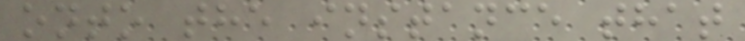onto the instance that
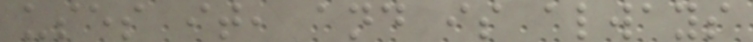uses it, and is always
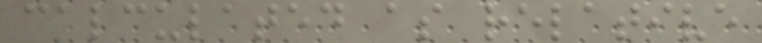calculated as relative
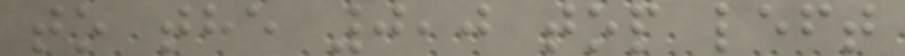to the 0,0 top left
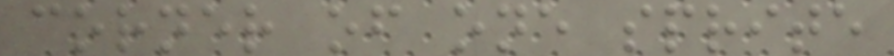corner of one sprite
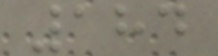184
